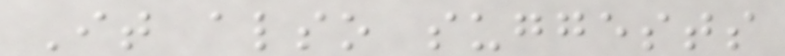It also suggests
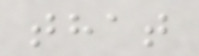that
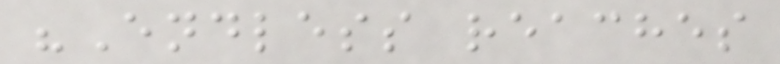"Endless reaches
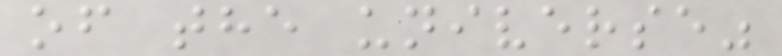of the universe"
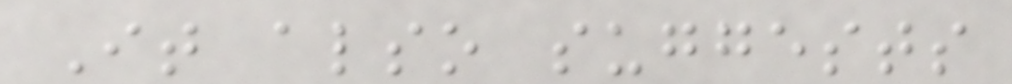It also suggests
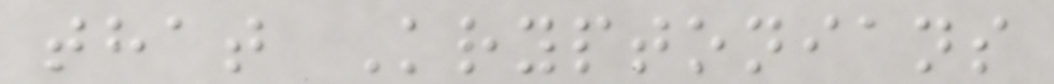that Kryptonians
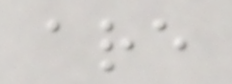are
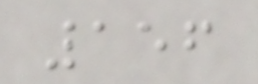156
